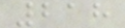218
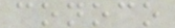conoco
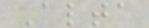Alta
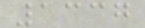1337
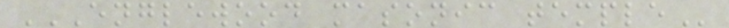ENGLEWOOD MASONIC TEMPLE
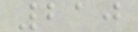210
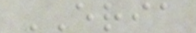ERIA
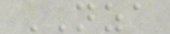NZA
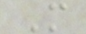M
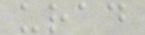urad
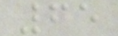65
